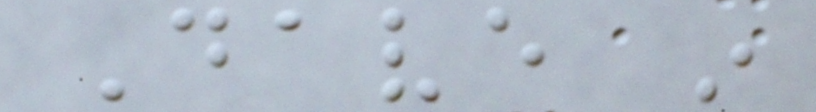Dave in
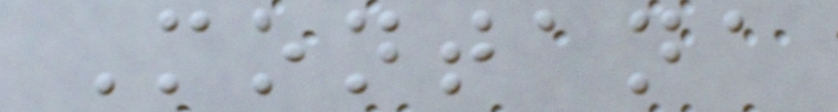Montana
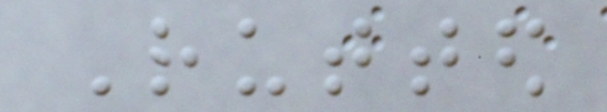Rutted
